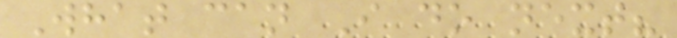What can I do next?
